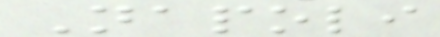Napoli
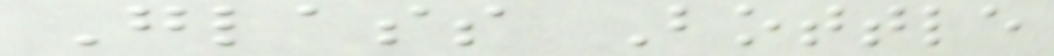Glass Bottle
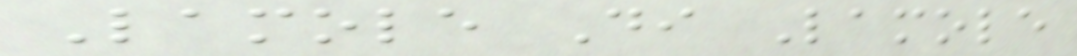Lamole Di Lamole
